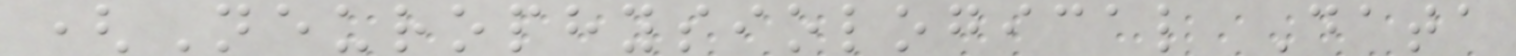(Neurophysiological Data
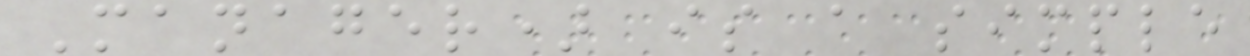Manager) is a simple
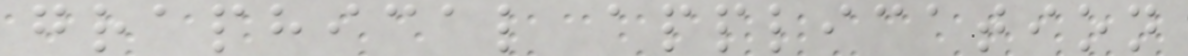graphical application
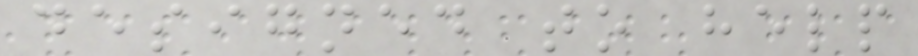designed to help
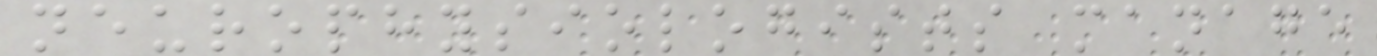neurophysiologists manage
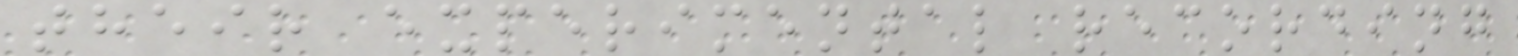their experimental recording
